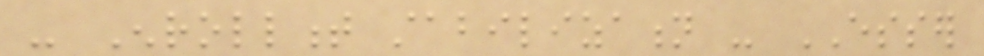- Enrollment stabilization - ESSER
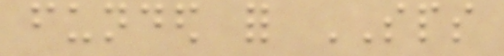funded for SPS
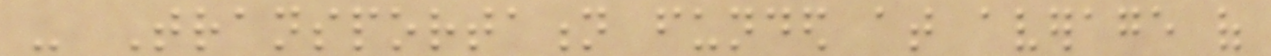- Transportation funded at average of
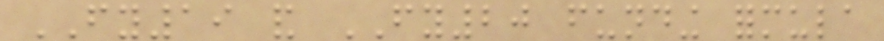FY19 and FY20 funding formula
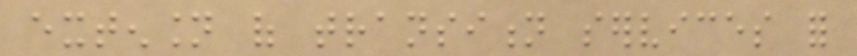extension of transition services for
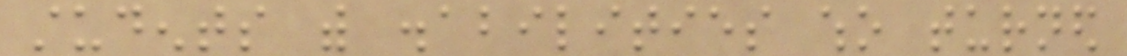students with disabilities who turned
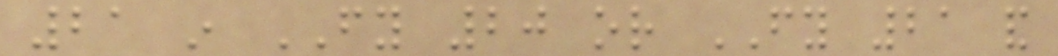21 in FY 20 or FY 21 and
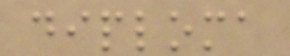diploma
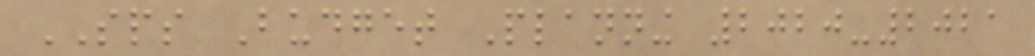SPS Budget Planning 2020-2021
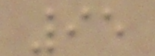95
